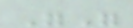""
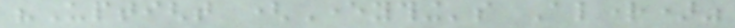"Uptight (Everything's Alright)"
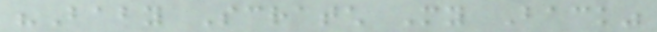"Baby Scratch My Back"
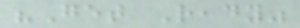"Get Ready"
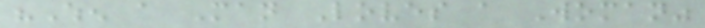"When a Man Loves a Woman"
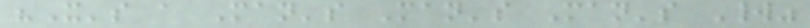"It's a Man's Man's Man's World"
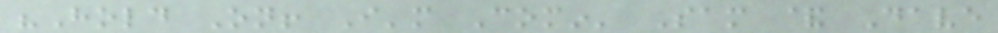"Hold On! I'm Comin' Sam & Dave
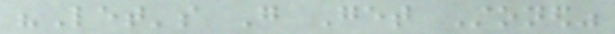"Let's Go Get Stoned"
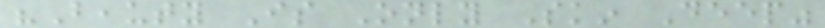"Beauty Is Only Skin Deep"
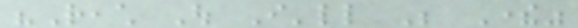"Reach Out I'll Be There"
